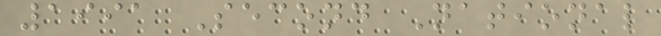1991 Second National
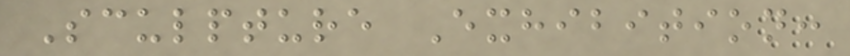Sculpture Exhibition:
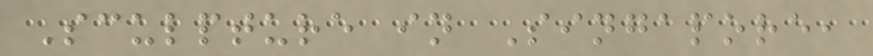Sculpture in Singapore,
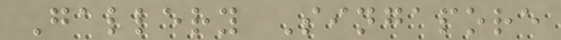Gallery Singapore
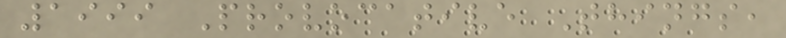1999 Provocative Things,
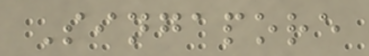Singapore
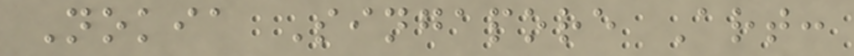Nokia Singapore Art:
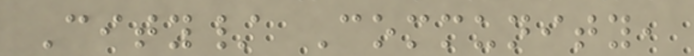City/ Community,
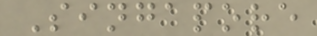Singapore
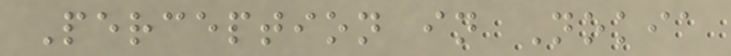Perception in Nokia
